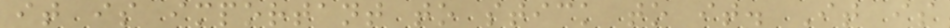it is important to stick to it. It is
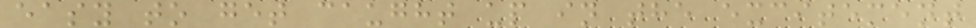easy to get caught up in the excitement
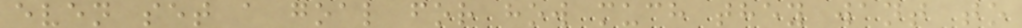even set a goal for how much they want to
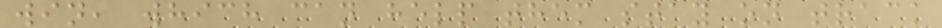win, which can help them stay on track
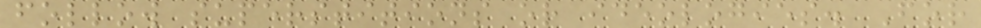follow superstitions or ideologies. For
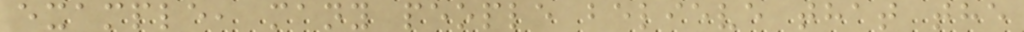example, many people believe that the
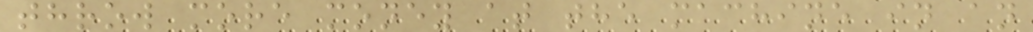throw more money at the machine in an
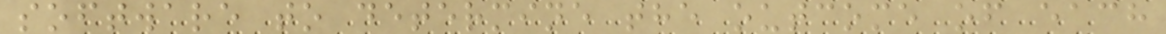software to determine the outcome of each
